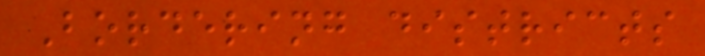Bordering districts
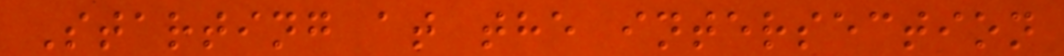Starting at the intersection
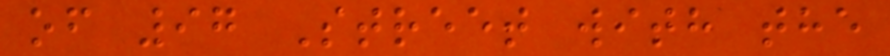of 97 Street with the
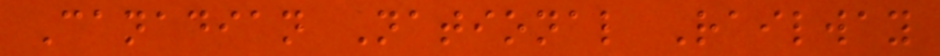Canadian National Railway
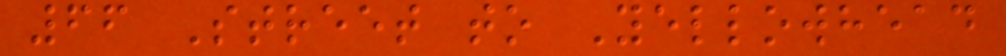66 Street to Yellowhead
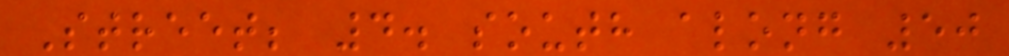Street; 4. south along 50
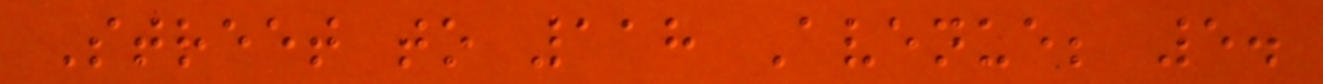Street to 118 Avenue; 5.
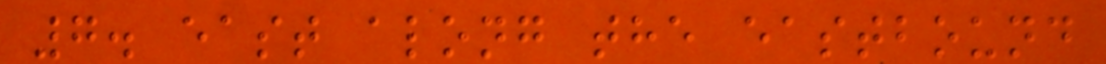7. east along the eastbound
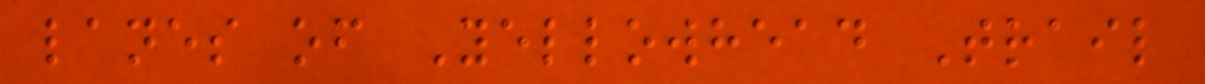lanes of Yellowhead Trail
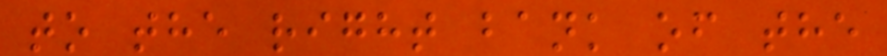to the right bank of the
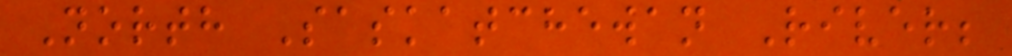North Saskatchewan River;
